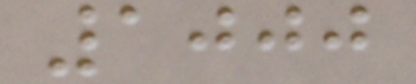1000
